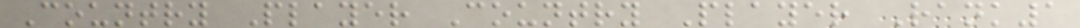Country Player Country Player Rank1
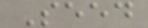Seed
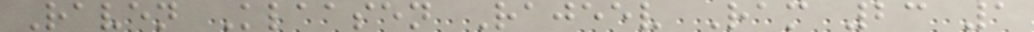Raven Klaasen Rajeev Ram 23 1
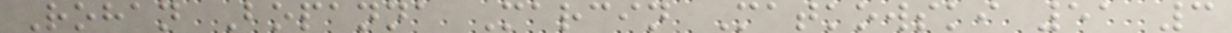Rohan Bopanna Marcin Matkowski 51 3
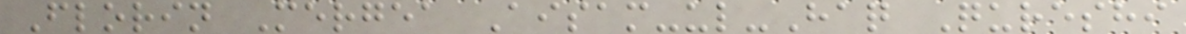Florin Mergea Aisam-ul-Haq Qureshi
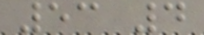53 4
